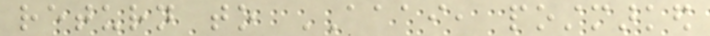return to AAAI, postmarked
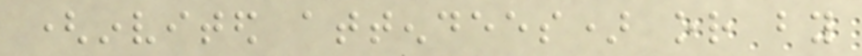(invited attendees) or by
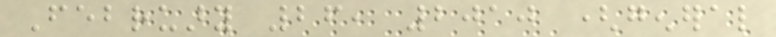February 26, 2010 (general
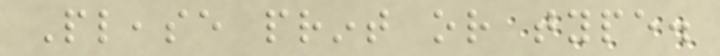Please print or type.
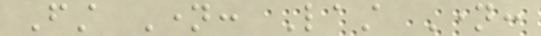First Name: Last Name:
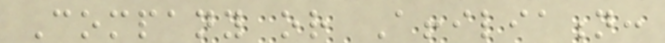Company or Affiliation:
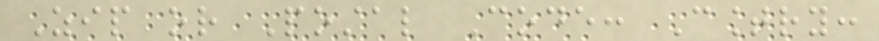Zip or Postal Code: Country:
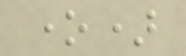one)
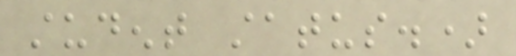student status.)
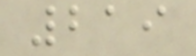219
